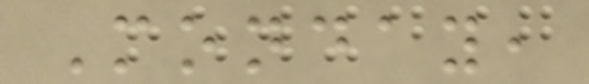Monday,
